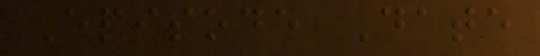Episode Date
